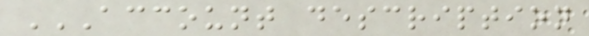ACCOUNT DESCRIPTION
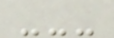---
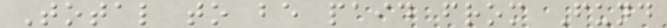Total to be paid from Fund
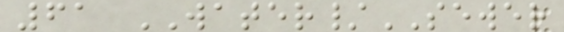61 WATER/SEWER
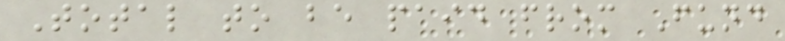Total to be paid from Fund
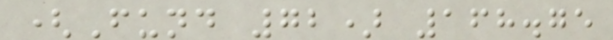(Fund 72) 168.75
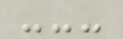---
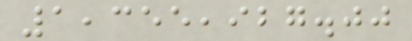1,355,927.00
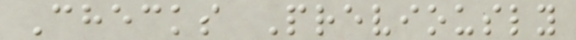Checks Previously
